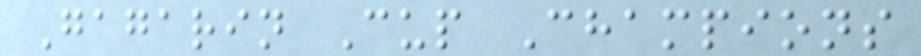Gagarin Cup Champions
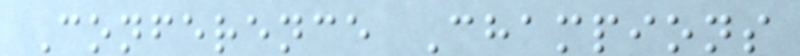Conference Champions
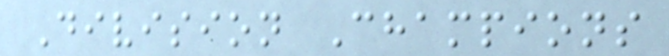Division Champions
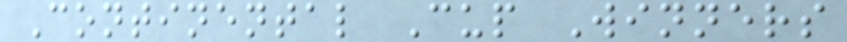Continental Cup Winners
